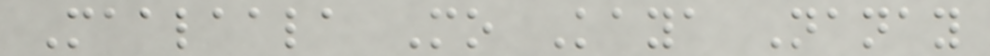Maalaala Mo Kaya Nanay
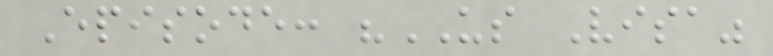Episode: "US Visa"
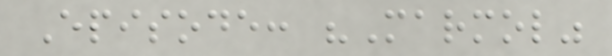Episode: "Marmol"
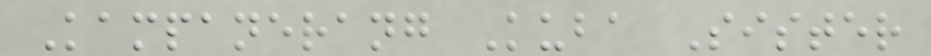Kampanerang Kuba Sister
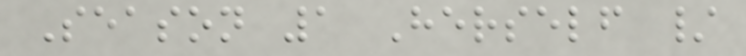Season 1 Herself /
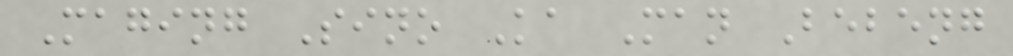Maging Sino Ka Man Bebeng
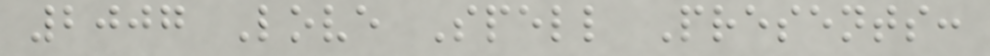2007 Love Spell Presents:
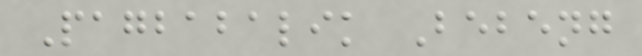Pagbabalik Bebeng
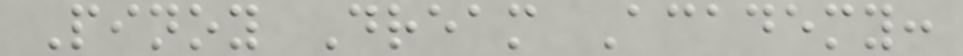Pinoy Dream Academy:
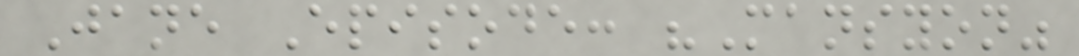Jane Episode: "Mansyon"
